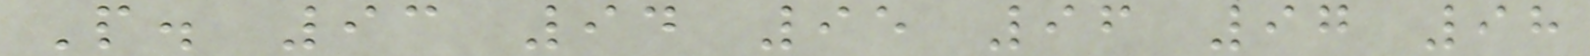P. 93 94 95 96 97 98
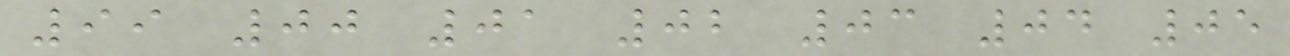99 00 01 02 03 04 05
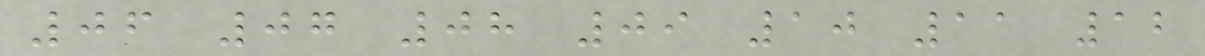06 07 08 09 10 11 12
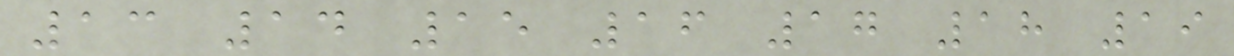13 14 15 16 17 18 19
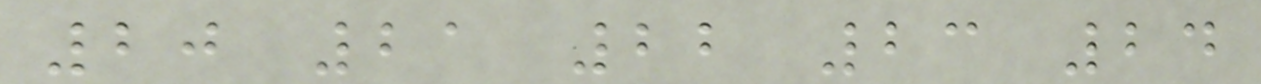20 21 22 23 24
